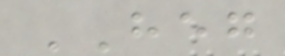HEG
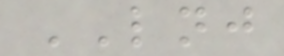LNJ
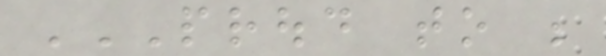PROUD TO BE
